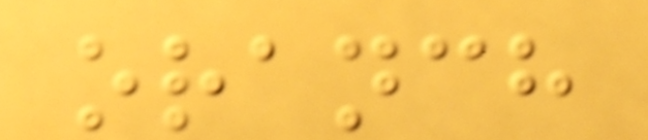oranch
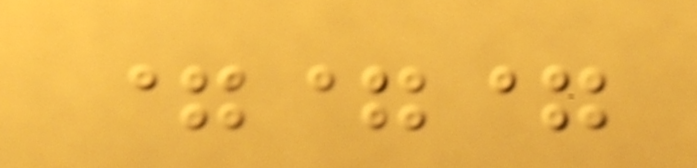===
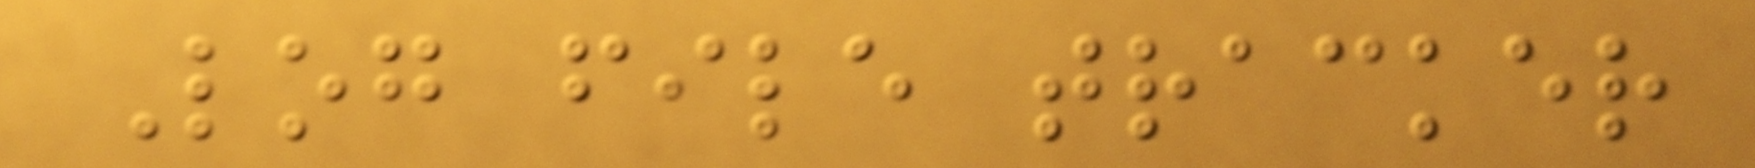Log file tracker
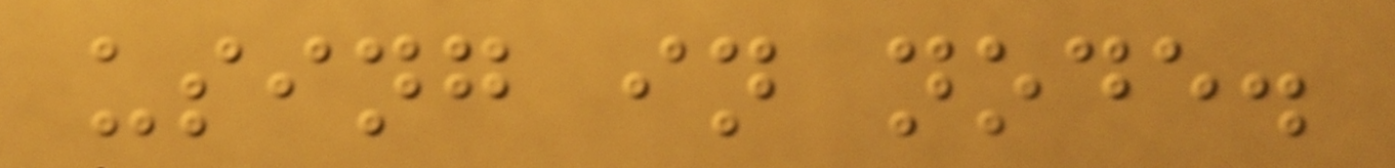using in node.
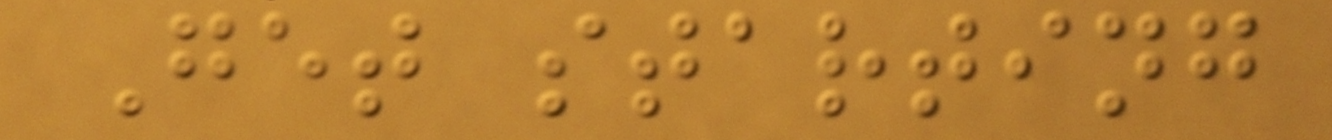Get starting
